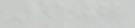777
